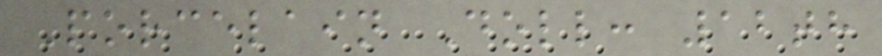Porcelain Doll: 12th
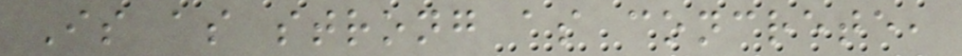Is as strong as concrete,
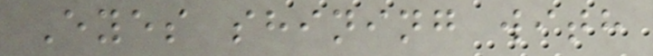Eyes shining with
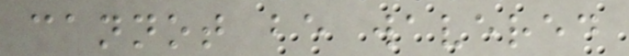cannot be wavered
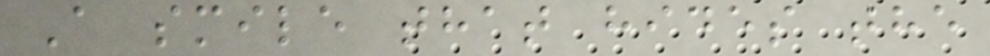A smile that hides the
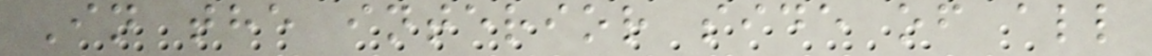In the interior side of all
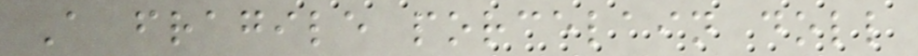A fragile porcelain doll
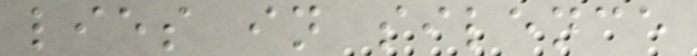lies in silence
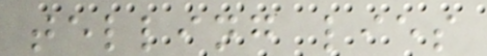telling lies
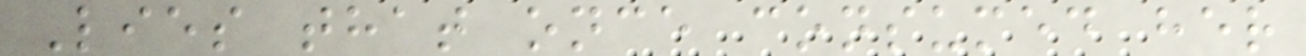Lies that once consumed her
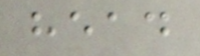head
